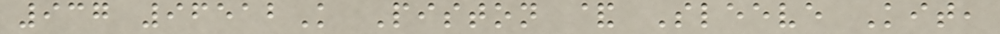937 96512K Piston & Sleeve Kit,
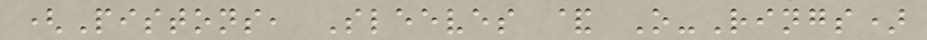(Pistons, Sleeves & O-Rings)
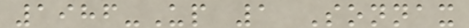1986-Up 1 Sonnax
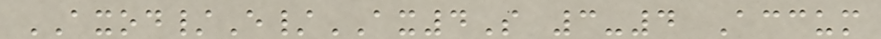AXOD/E/AX4S 3-4 Accum
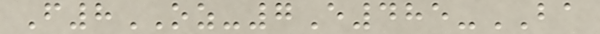F8OZ-7E485-BA
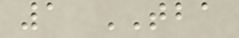1 TBA
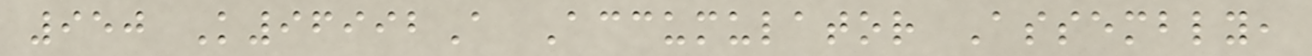950 K96992A Accumulator Assembly,
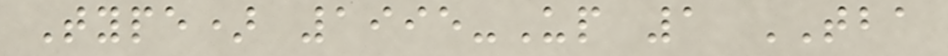Type) 1995-Up 1 TBA
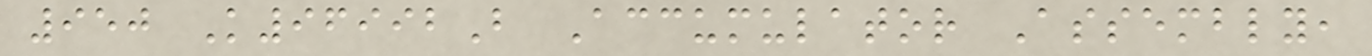950 K96992B Accumulator Assembly,
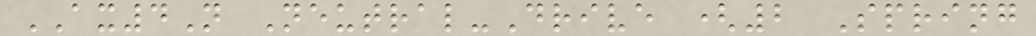AX4N Neutral-Drive (2 Spring
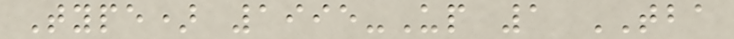Type) 1995-Up 1 TBA
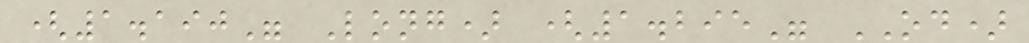(1.190" Long) (1.295" OD)
